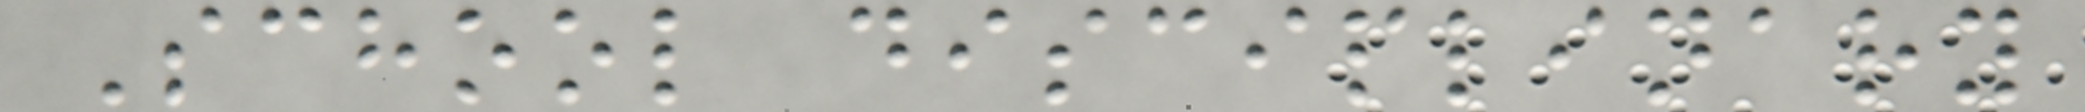School disciplinary
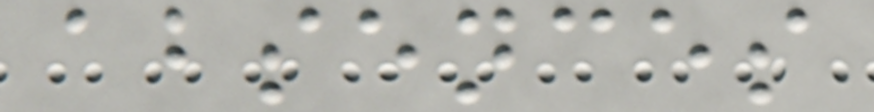absences
